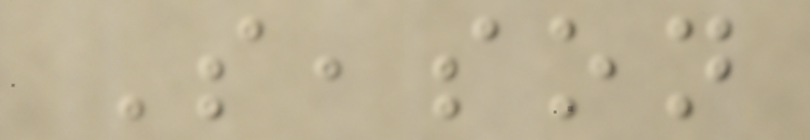Season
